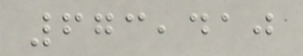673,410
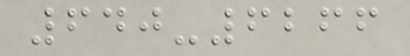640-6266
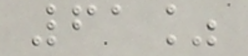61%
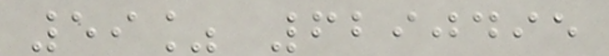59% 6290495
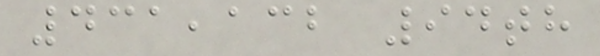431,132 94th
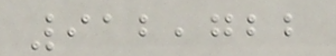912,722
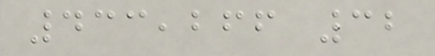433,266 32
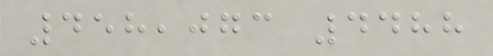458,073 4488
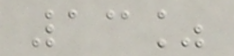13%
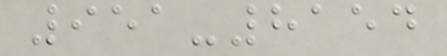951-8154
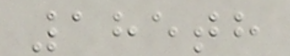185th
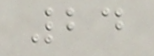24
